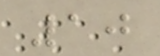10
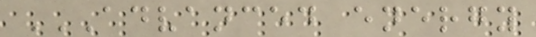ADVANCED ENERGY
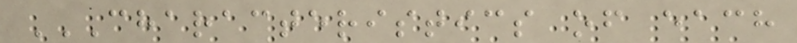CHARACTERISTICS OF EACH
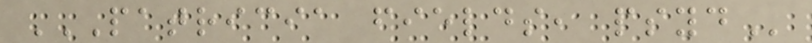PATRICIA FIELDS, PSYD
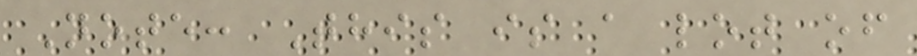Note: This is a lot of
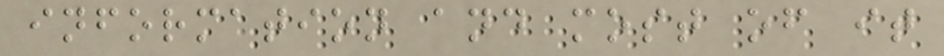information and most of it
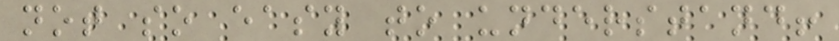not so easy to understand!
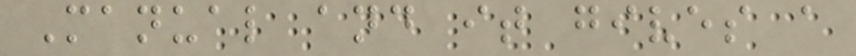Manual and it gives a
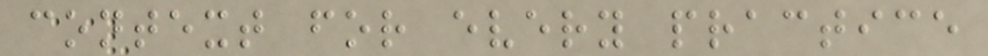context for every practice
